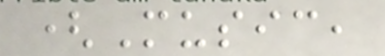(Music,
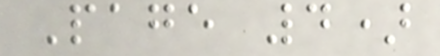Page 4)
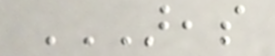AREAS
